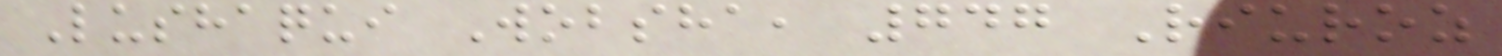Lushaqui Wobsha, 747 Riuroz
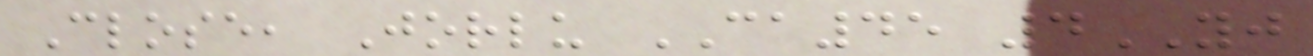Close, Jorlu CA45 4YJ
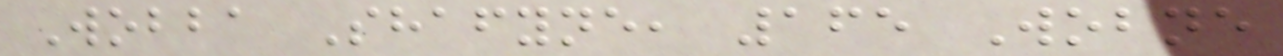Wobba Shafyne, 165 Wobne
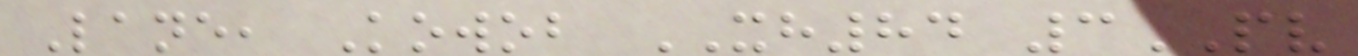Lane, Kowob XH84 3PV
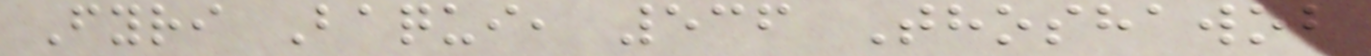Fyri Baqui, 536 Thoshawob
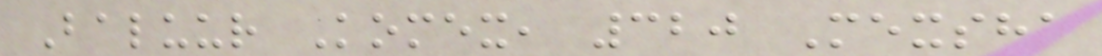Baluur Komex, 320 Mexsha
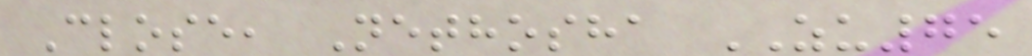Close, Nethosha ZU75
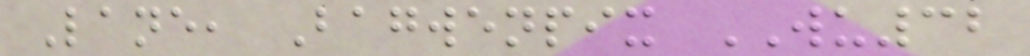Lane, Bagwenpix WU32
